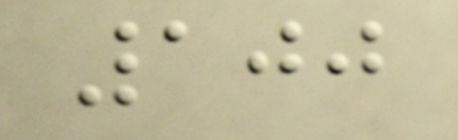100
